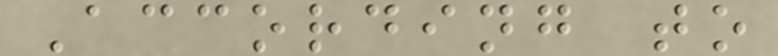According to
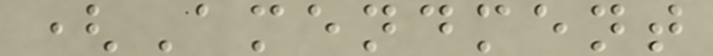(Amendment
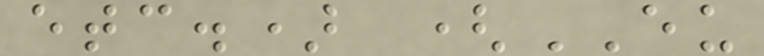etc.) (EU
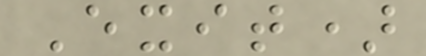Exit)
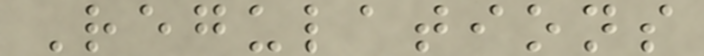Regulations
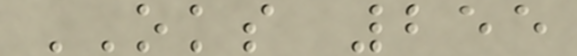OKS 255
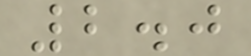2.0
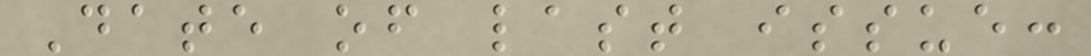Date of last issue:
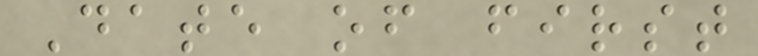Date of first
